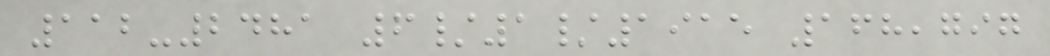112-2481 6/1/1915 168,797
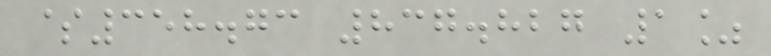$358.73 837.827 1%
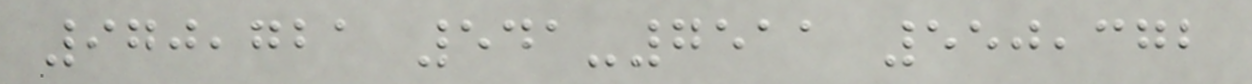970,721 541-7511 550,372
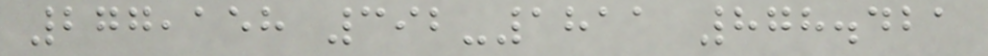277,158 392-1811 878.421
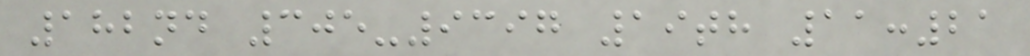182nd 305-9397 19th 11:21
